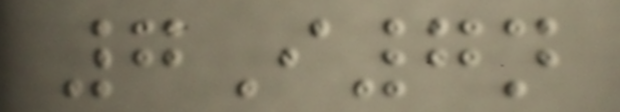7I7n
